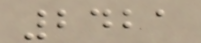2421
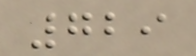729
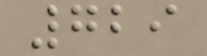729
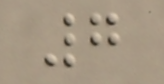7
